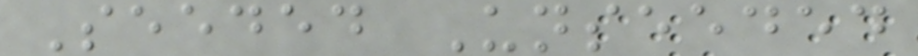Seeded Unseeded
